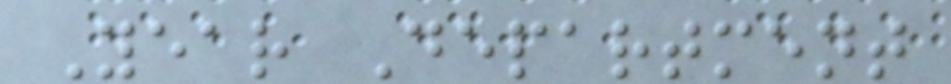Year Department
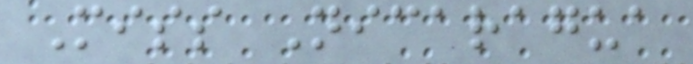Miss Nicaragua
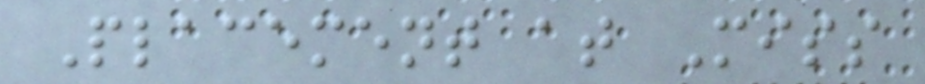Placement at Miss
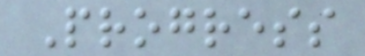Progress
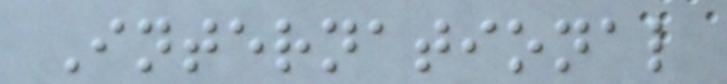International
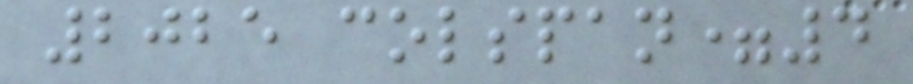2025 colspan=4
